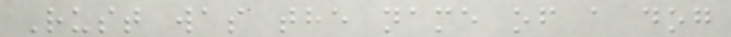Rust was the name of a dog
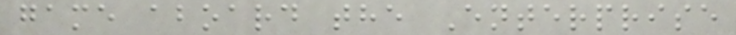game aboard the Enterprise
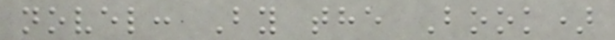novel: By the Book)
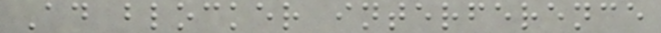Ad blocker interference
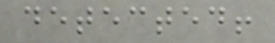detected!
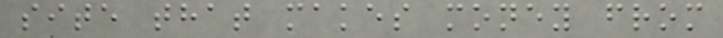site that makes money from
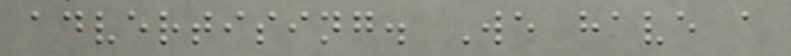advertising. We have a
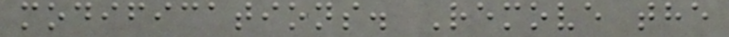modifications. Remove the
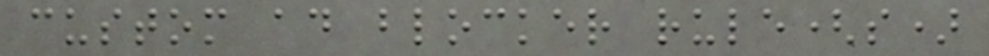custom ad blocker rule(s)
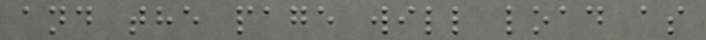and the page will load as
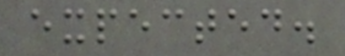expected.
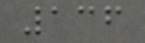136
